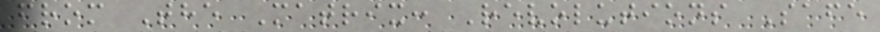from The Matrix: Revolutions Safe
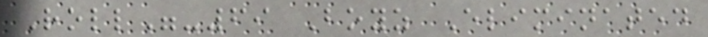Roll"-69 Boyz Eliminated
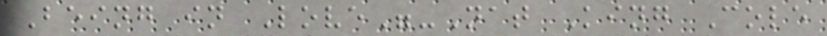Being in Love"-Nat King Cole
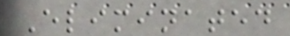Eliminated
